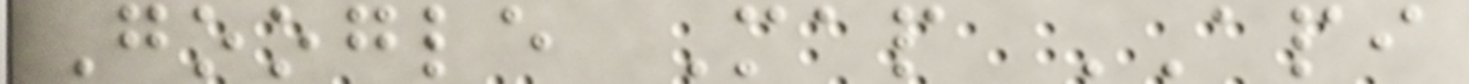Google Map API
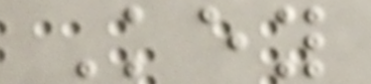Key
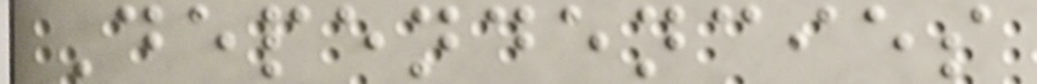Dependencies
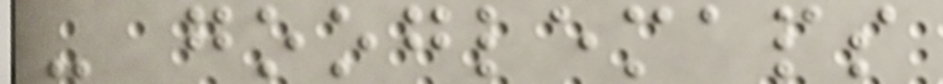- googlemaps
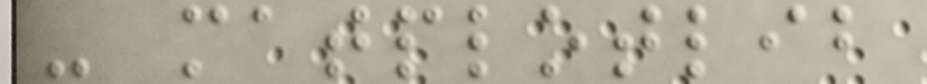- matplotlib
